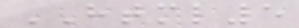HTML5
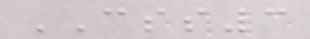CSS3
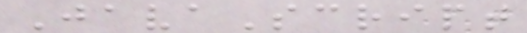JavaScript
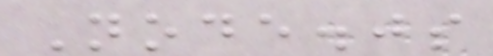Node.js
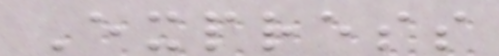Express
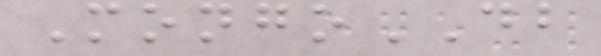MongoDB
